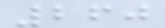260
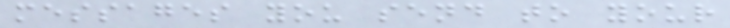messages you send to your
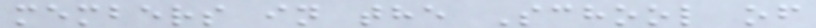members in the School of
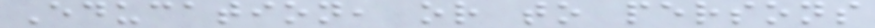Education, or to persons
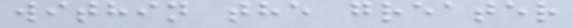within the greater
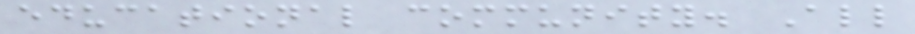educational community. All
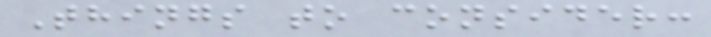Things to consider:
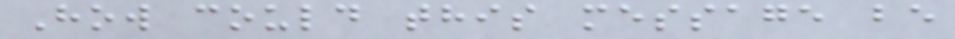How could this message be
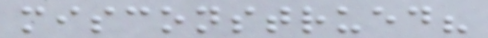misconstrued?
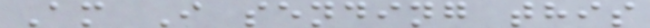Am I sending this
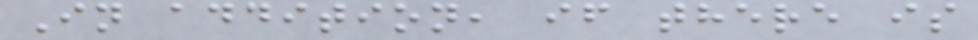In addition, if there is
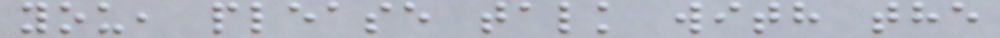you, please talk with the
